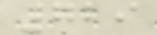729
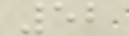52
